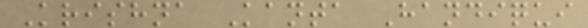Krishna Kanta Handiqui
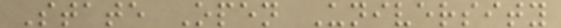State Open University
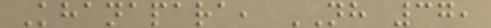Khanapara, NH 37,
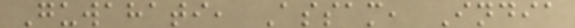Guwahati, Assam, India
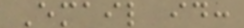Email id:
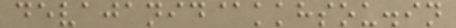devajanid@kkhsou.in
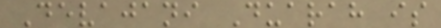Devajani Duarah is
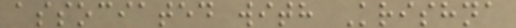associated with Krishna
